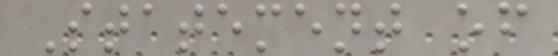Statement of
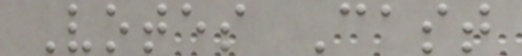Votes Cast
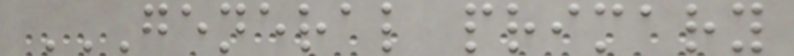GENERAL PRIMARY
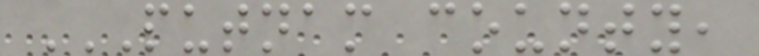PUTNAM COUNTY,
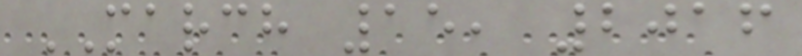MARCH 15, 2016
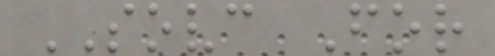SOVC For
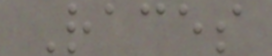Races
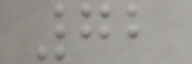72
